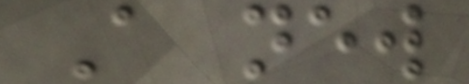A new
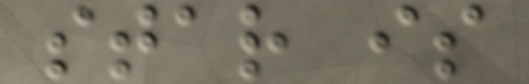star is
